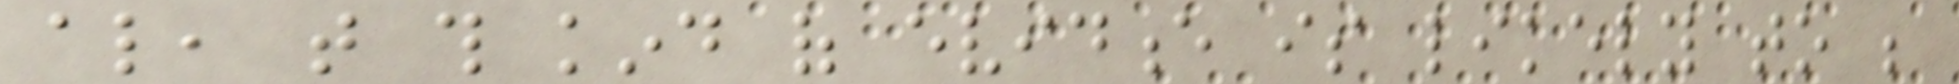also, that this kind of evidence is likely to be
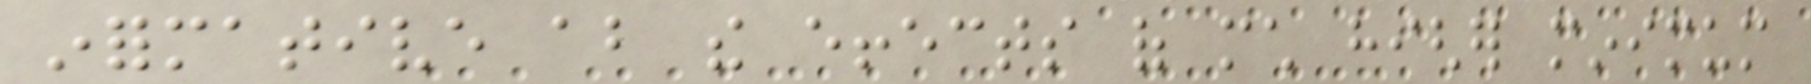informative about the effects of much higher minimum
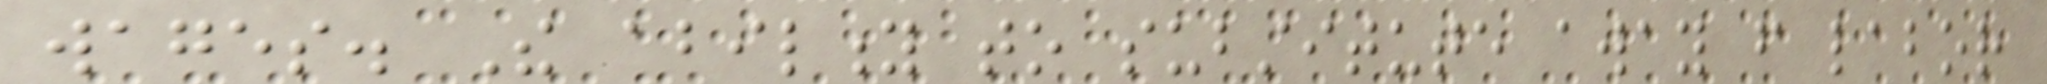wages. The ability to substitute away from labor
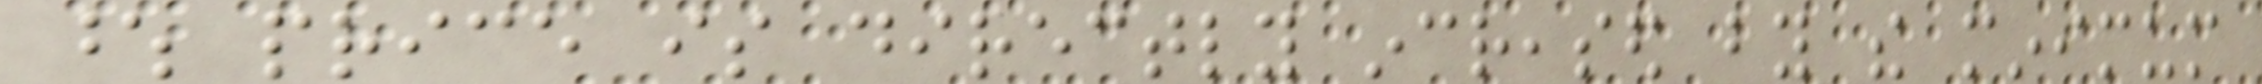whose price is directly increased by the minimum
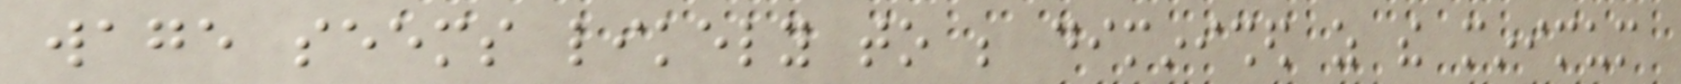wage seems likely to be diminished as the minimum
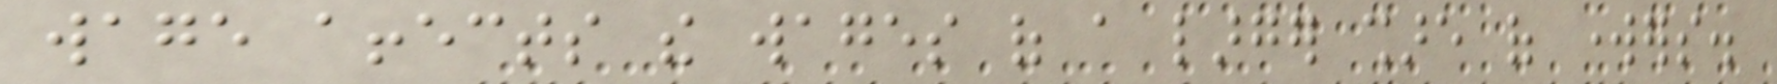wage affects the wages of a larger share of workers.
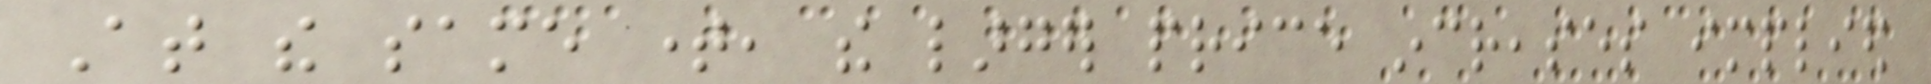At the same time, the larger price increases implied
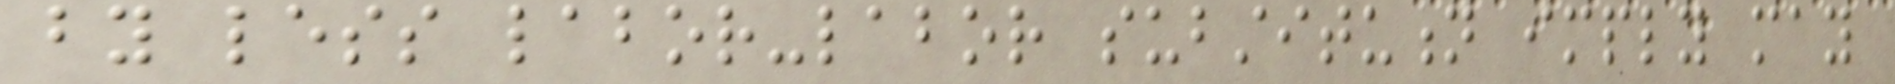by less labor-labor substitution imply may
